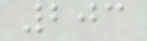203
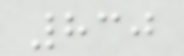830
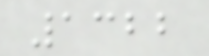1322
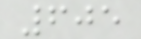605
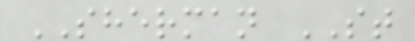SHERMAN ST
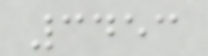3453
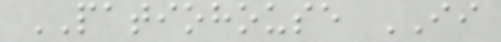PATIOHOUSE II
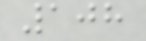108
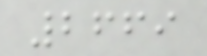2669
